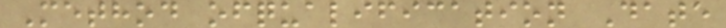Method ofqualification Date
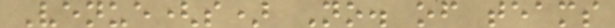Venue(s) No. of teams
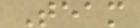Team
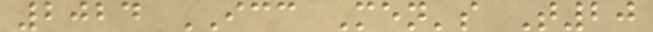2024 ICC Men's T20
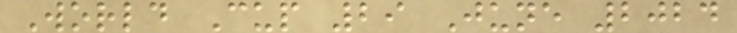World Cup 29 June 2024
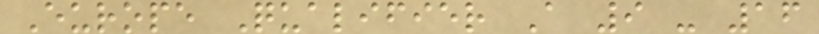Europe Qualifier A 9 - 16
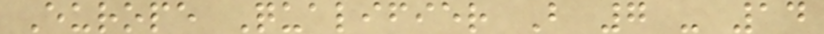Europe Qualifier B 7 - 14
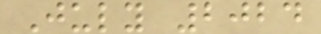July 2024
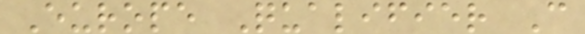Europe Qualifier C
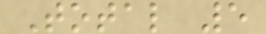Total 5
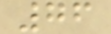76
